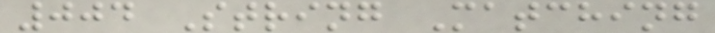004 String Matching
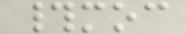#moc
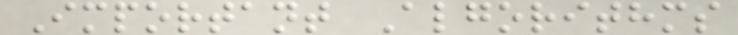Important Algorithms
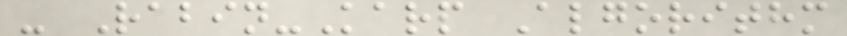- Rabin-Karp Algorithm
